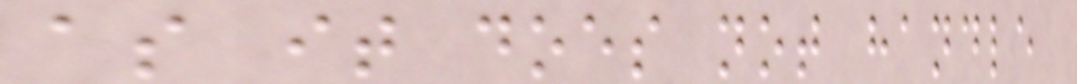as it does not handle
